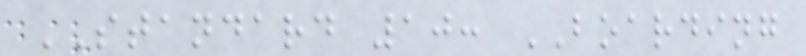STANDARD 10: BOARDING
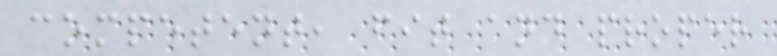competent, fit and proper
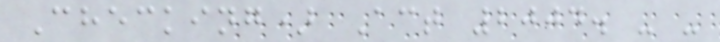Checking) Act 2004. - -
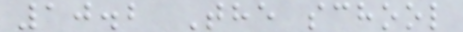10.2 The school
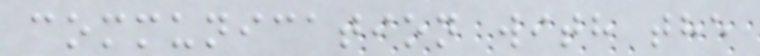communication with the
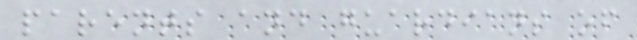parents and guardians of
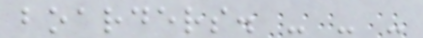boarders. - - -
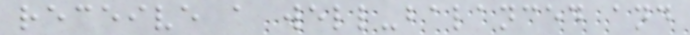receive a well-balanced and
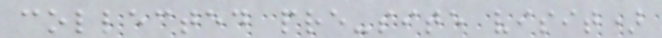collected pre-site visit)
